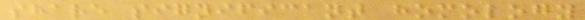share significant homology
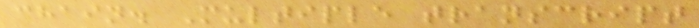chain. Multiple transcript
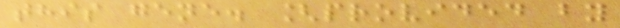this gene. [provided by
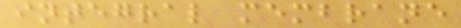integral membrane
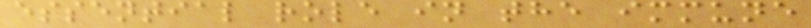essential role in the immune
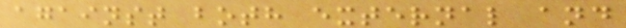against both external and
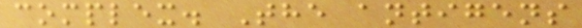complex. The antigens
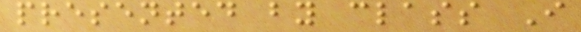presented by class I
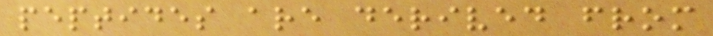peptides are derived from
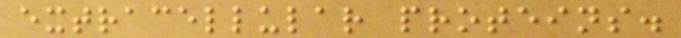extracellular proteins.
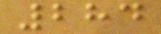284
